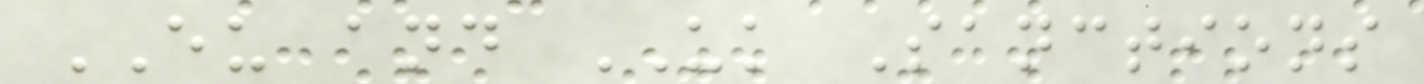EU and UK Sanctions
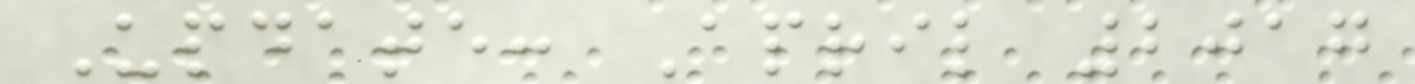Update: April 2017
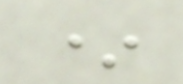*
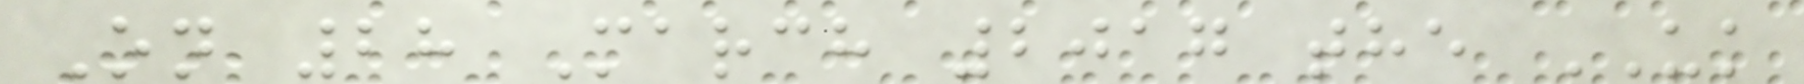On 28 March 2017 the UK
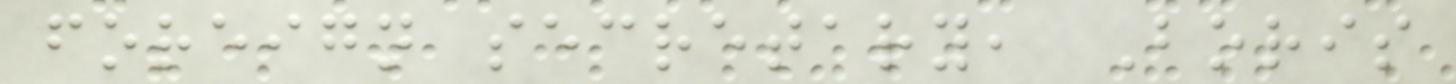foreign secretary, Boris
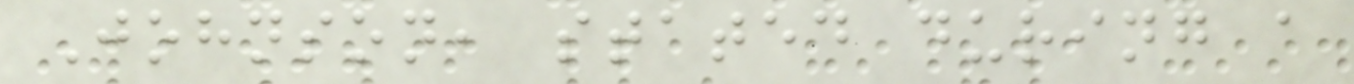Johnson, stated during a
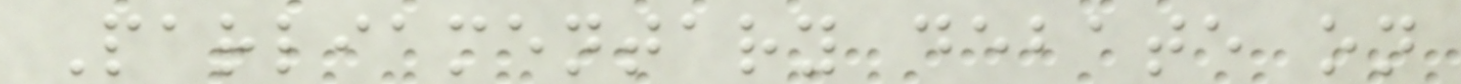Parliamentary debate on
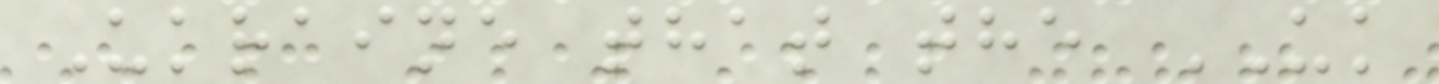Ukraine that the UK
